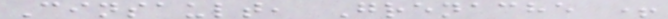Cinsault, Grenache +
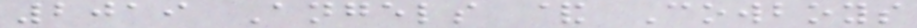2019 Angels & Cowboys
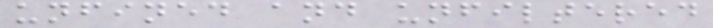unfined and unfiltered
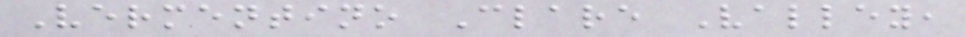Vermentino Clare Valley,
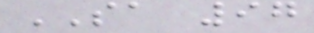SA 97
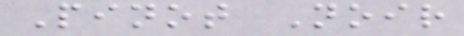Pinot Noir
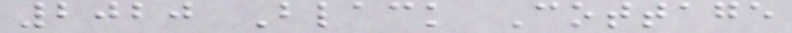2020 Black Cottage
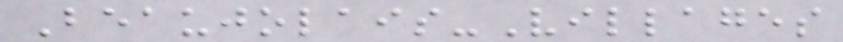Beaujolais-Villages
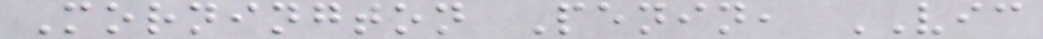Mornington Penin, VIC
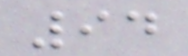94
